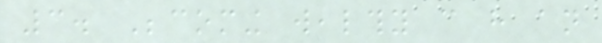3. Becoming wealthy can have an
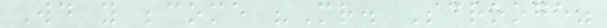Would you become "Mr. Scrooge"
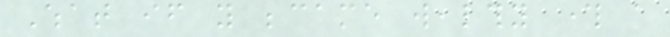What if you became wealthy through a
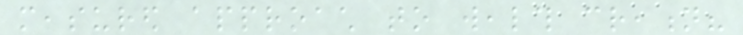measured approach to wealth creation?
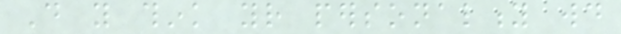Do you think your personality would
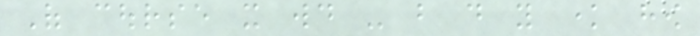Of course it would - but do you know how
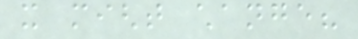it might change?
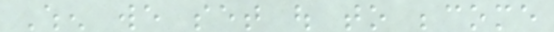When we set out to become
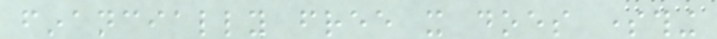financially free it does something
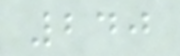240
